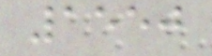1550
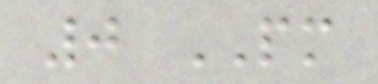0 PM
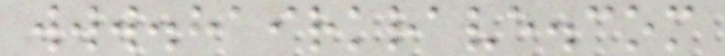www.hairkrave.com
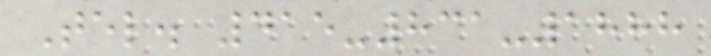Tel. 415-831-1888
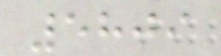5809
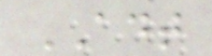ADT
